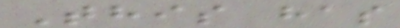This has
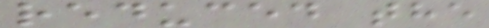reduced the
